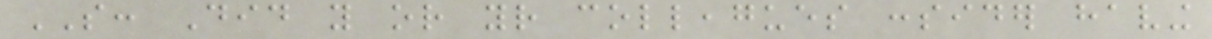SO: Did you or your colleagues consider having
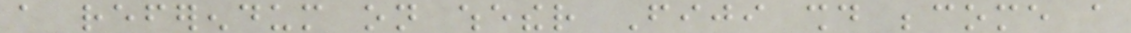a referendum on whether Fiji should become a
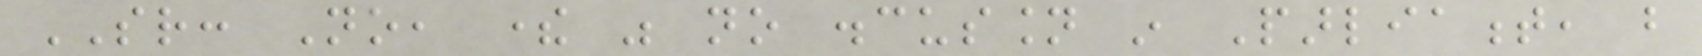SR: No, there was no discussion in Parliament, but
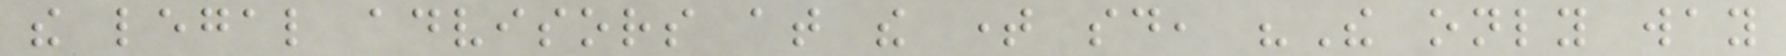the legal advisors at the time said, "The only way
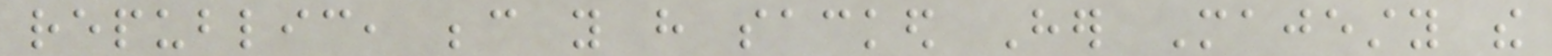republic, because you have sacked Her Majesty the
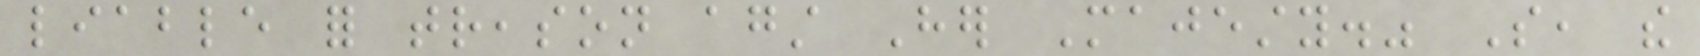liable for treason against Her Majesty." So, the
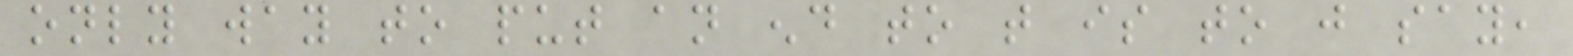only way to put an end to that is to just say,
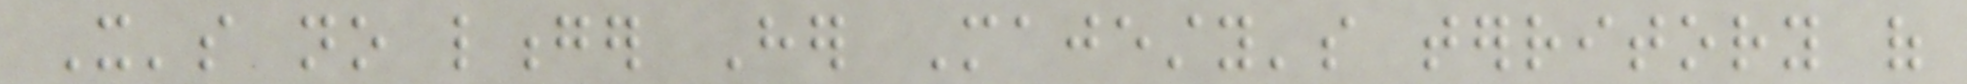It's no longer Her Majesty's territory of
